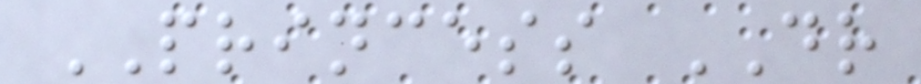PRINCESS DR
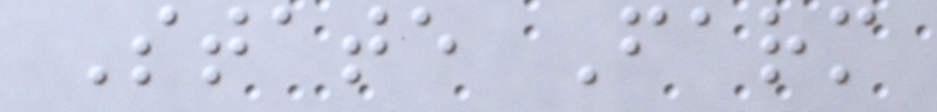State Farm
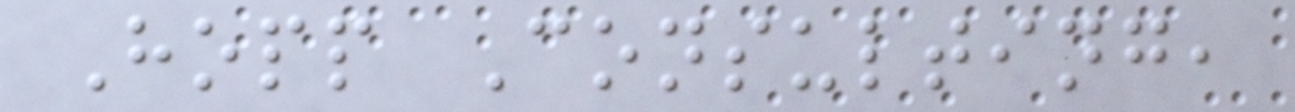Hopp Consulting,
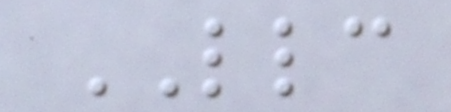LLC
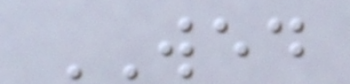WED
